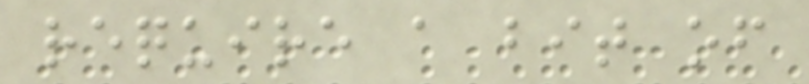require a bit of
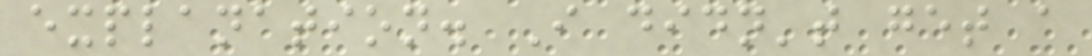explanation. I didn't get a
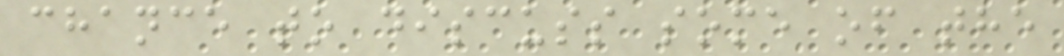chance to discuss some of the
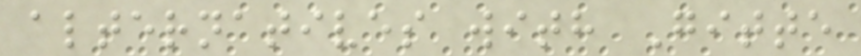alternatives with Gitte
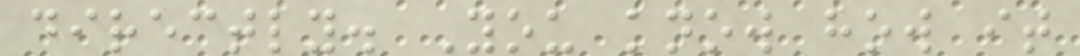directly. You know how it
